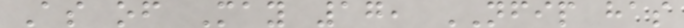As of May 17, NFIP has
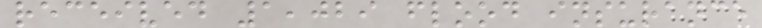received 1,029 flood insurance
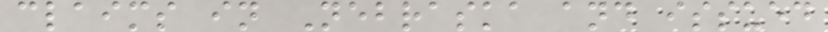claims in Nebraska and issued
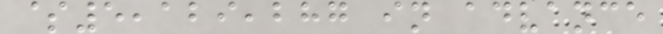$5,129,287 in advance
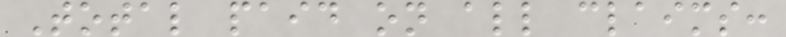Total paid on all claims:
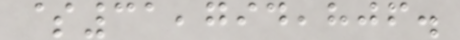$31,794,806.
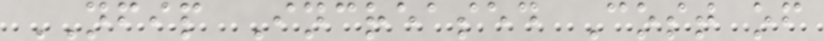NFIP Increased Cost of
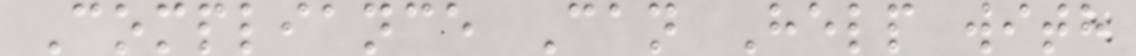Compliance Can Help with
